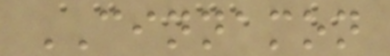CINNAMON
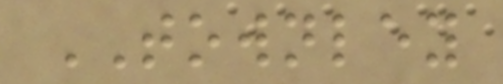TOWNLEY
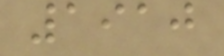1910
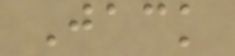Jack
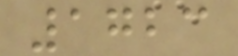1723
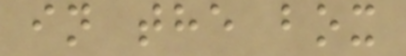in the box
